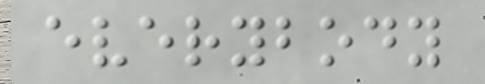everybody
